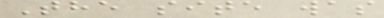The site was
